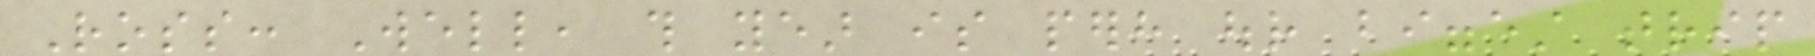Ross: Well, this year is perhaps our biggest trip
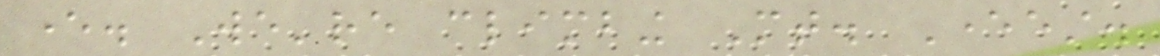ever. We're climbing Mt. Everest.
